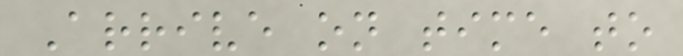Arrive on time to
